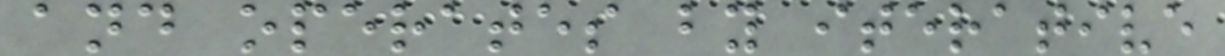and operates by iterative
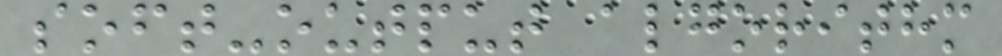soft-output algorithm
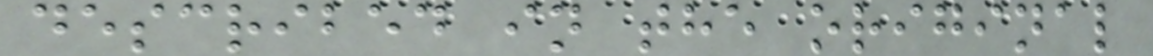described in the original
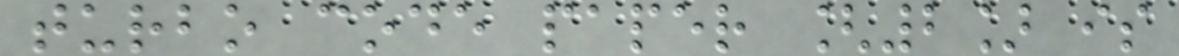turbo code paper [2] is
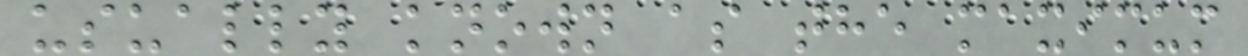usually known as the maximum
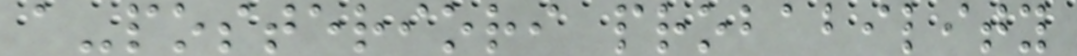a-posteriori probability
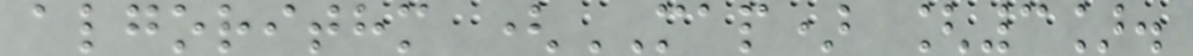algorithm (MAP) [3].
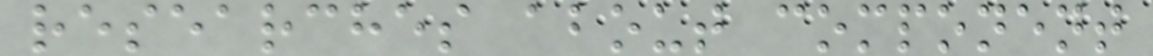researches about component
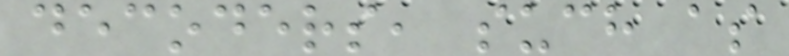decoders, such as
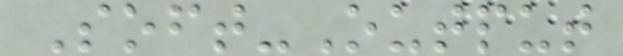Soft-Output
